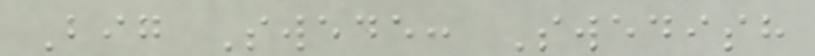Big Swede: Swedish
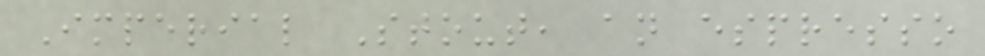Imperial Stout, an espresso
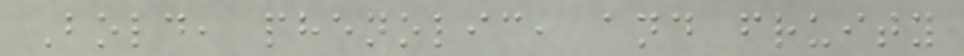Bold, phenolic, and fruity
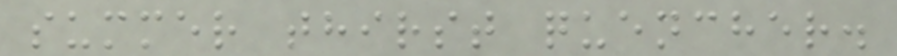summer thirst quencher.
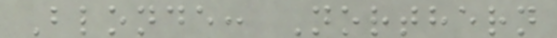Blonde: Northern
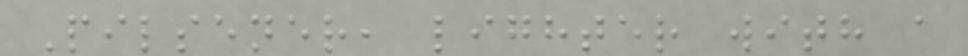Pilsener, lighter with a
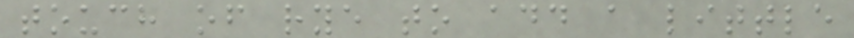touch of rye to add a little
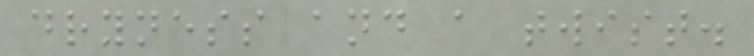dryness and a twist.
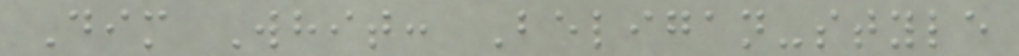Dim Whit: Beligan-style
